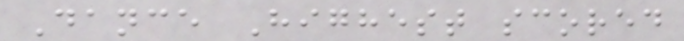Dance Highest scored
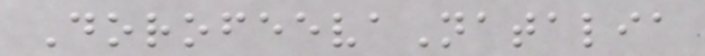DorofeevaNatalia
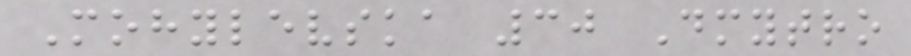Mohylevska 30 Dmytro
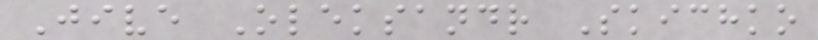Jive Oleksandr Skichko
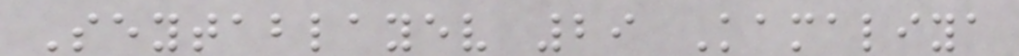Seytablayev 29 Kamaliya
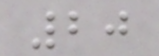20
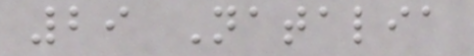29 Natalia
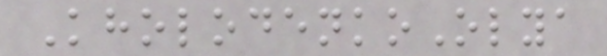KholodenkoOlya
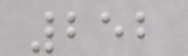252
